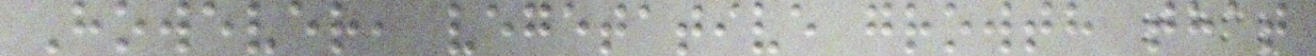However, vegetative growth that
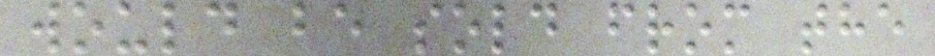would be sold from the
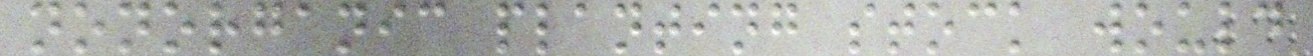nonorganic planting stock would
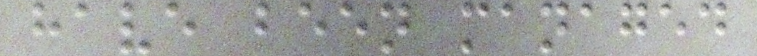have been managed
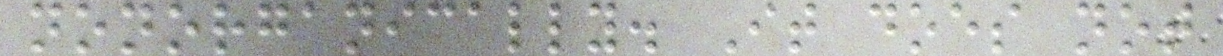nonorganically. It does not
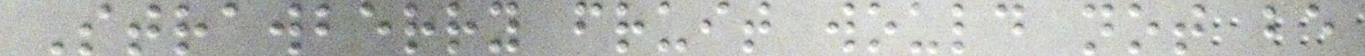Strawberry fruit would not be
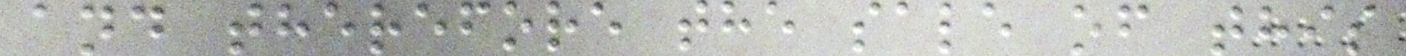and therefore the sale of this
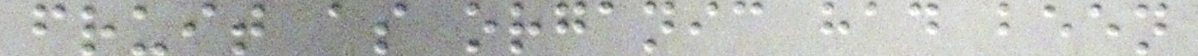fruit as organic had been
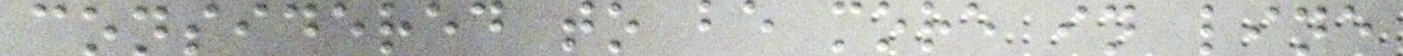considered to be more in line
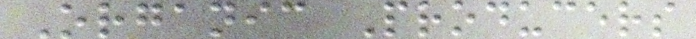Organic Producers
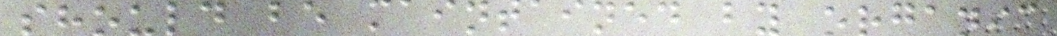should be maintained by organic
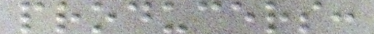producers:
